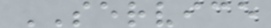SERVICE
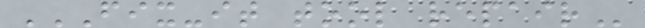FIX-IT TOOL REPAIR
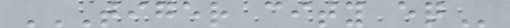TIGER CITY EQ
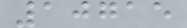10715
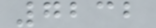7232
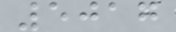5017
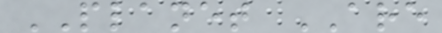PLANET ARE
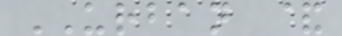URBAN &
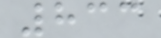833
